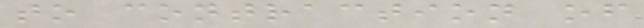to contraction of
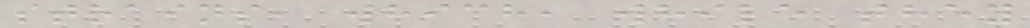strains, which, while they
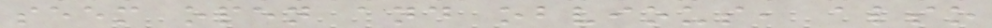seem open and obvious, also
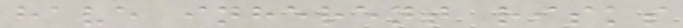have inherent risks
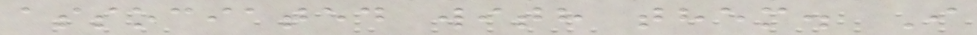associated with them. I
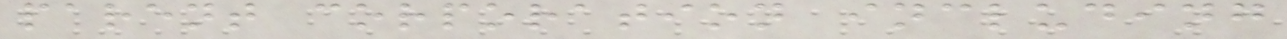parent corporation including
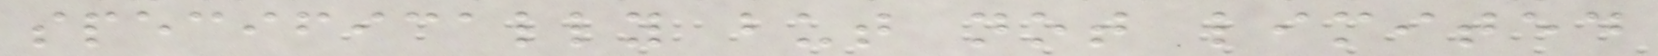specifically but not limited
